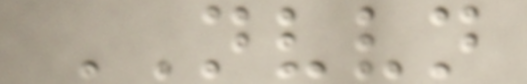NVVN
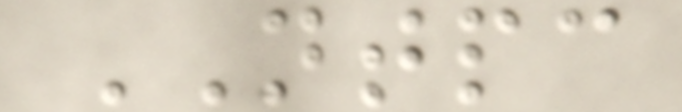NTPC
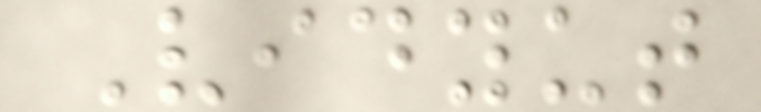Vidyut
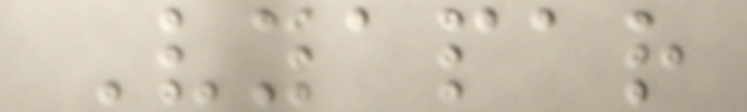Vyapar
